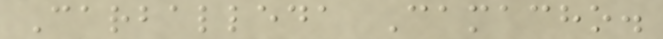Carballeda Camacho.
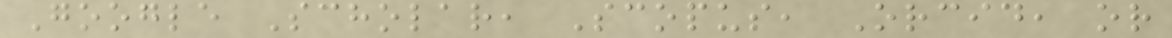Google Scholar, Scopus, Orcid, or
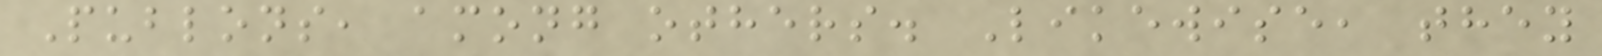Publons, among others. Likewise, they
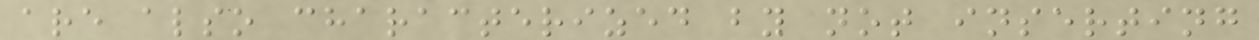are also characterized by not inserting
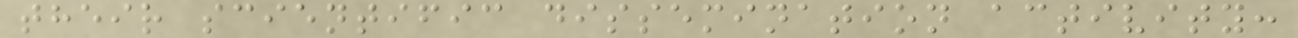their scientific dissemination activity:
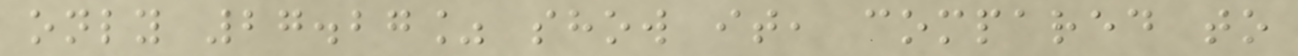only 27.27% show it, compared to
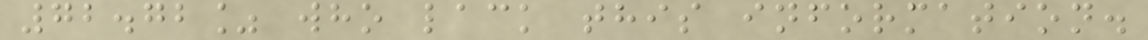72.72% who lack this information.
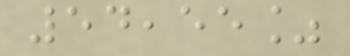54,55%
